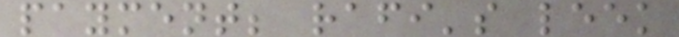payment; rafi's leek
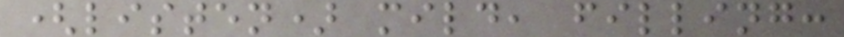(listen) mild, filling:
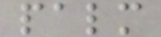palm
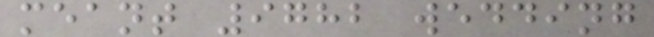meant 9782 wedding
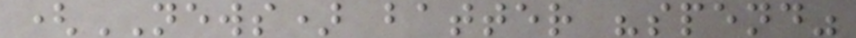(NEWS) batter "spend"
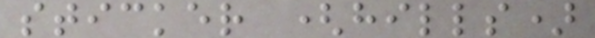sticker (hills)
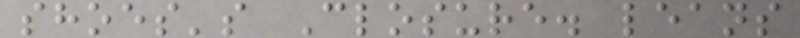shoes's Closure. leans
